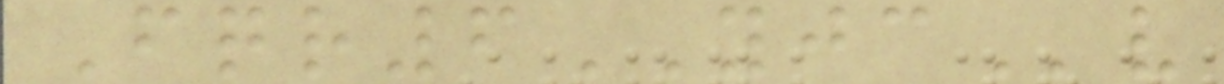Fqr6YJCv
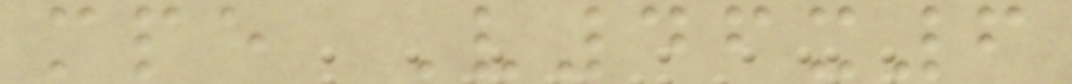mpe V46x6
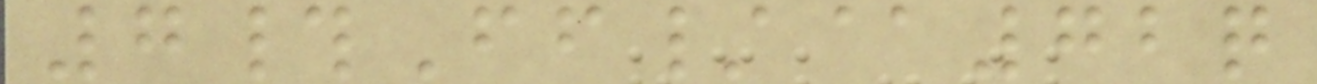7#Ff/@72q
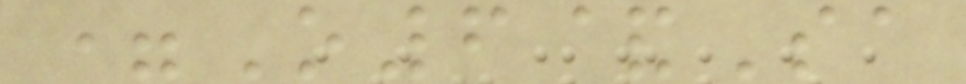=O6&Sa
